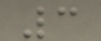3
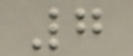7
